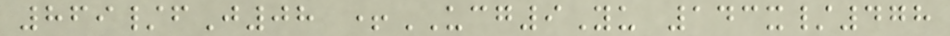869/fJ08 +UCG9Yu 143x/478
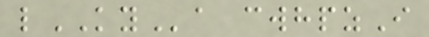lKYa cwhpzI
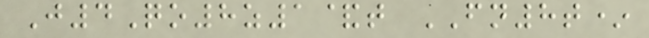J4Qo8z1&t FN8t*
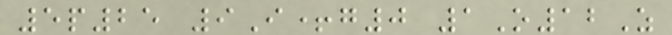5p25 9I+g0 1O12Z
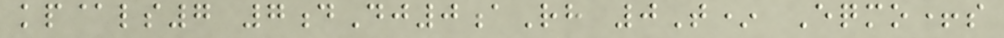kp@ls7 7dDj0aRh 0T* Eqmo+s
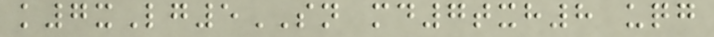k7xLg5SN md7txh8 uqg
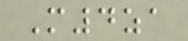M4za
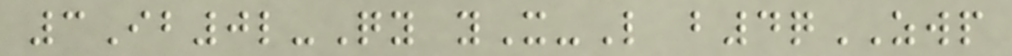3Ib0l-Qy yX-L b4qZWP
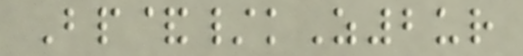Bp&/kZ2ur
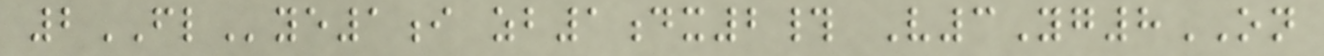2FLye1i zb1dx2# V3Yg8ON
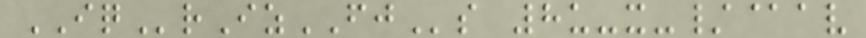IQrIzFJs 8u-x-/@av
